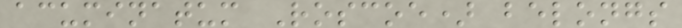acuminatum Roscoe) belongs
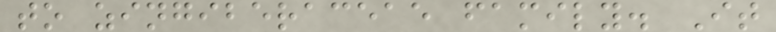to zingiberaceae family. It
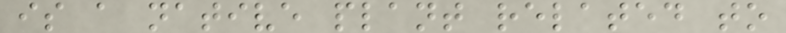is a native plant related to
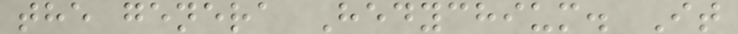the genera Hedychium. It
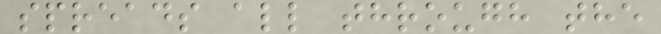spreads all through the
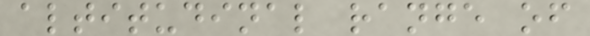altitudinal range of
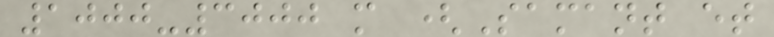1000-3000 m (Samant et
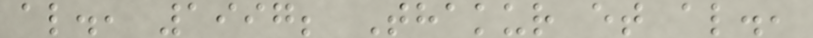al., 1997; Thakur et al.,
